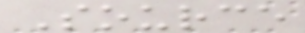Source
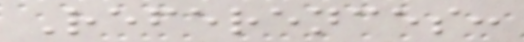References:
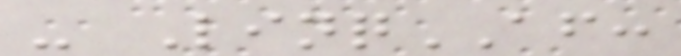- LinqAF:
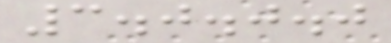3.0.0.0
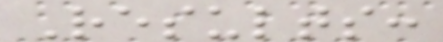Results:
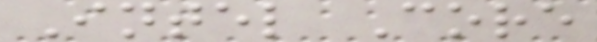Intel Core
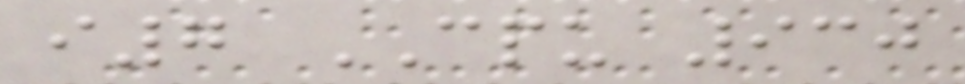i7 CPU 930
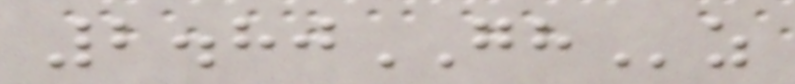2.80GHz
